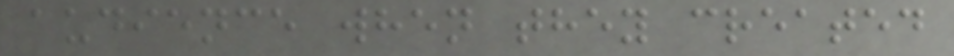audience when they created
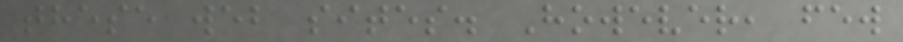these web sites. However, few
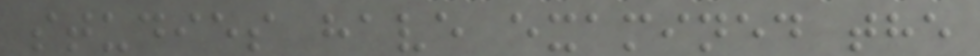studies have examined the
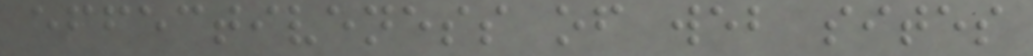effectiveness of web sites
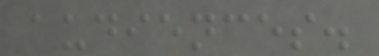audiences.
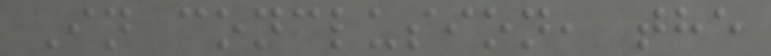In conclusion, the
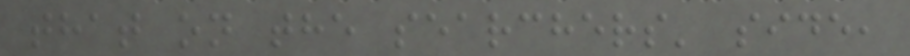that on the searchers' side,
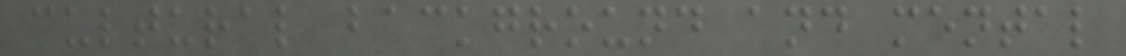cultural background and mental
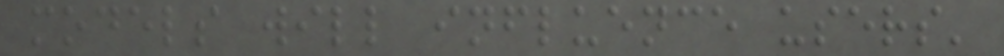models will influence users'
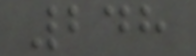248
